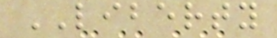LIBERTY
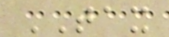TAX
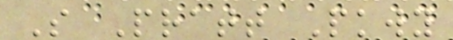S Pratt Pkwy
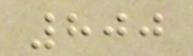800
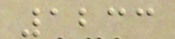1233
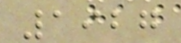1927
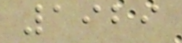1929
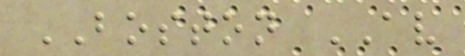BOSTON AV
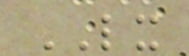LX
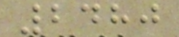2480
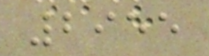2955
